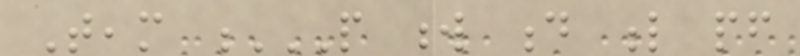Team P W D L PF
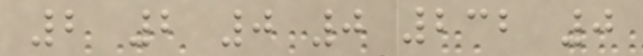2 2 0 0 232 0
